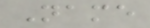Name
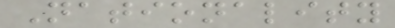Nationality
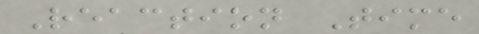Reaction Time
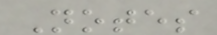Notes
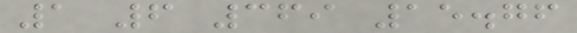1 6 369 15.76
